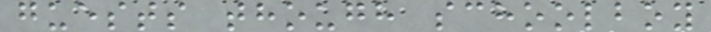guests though schoolboy
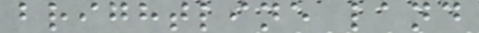brightline land
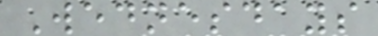Wednesdays
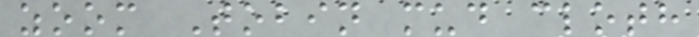zoom Tobin mud cloth
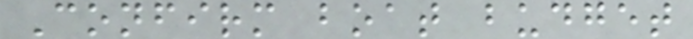Confirm boat budget
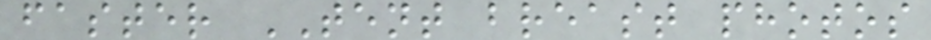faster TENT breast photos
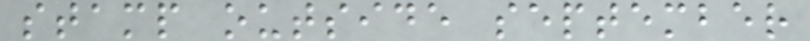stamp outside september
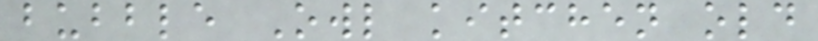bubble Owl kitchen old
